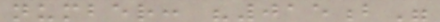number: "015b"
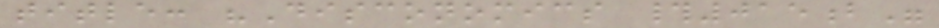title: "Disconomics #015b"
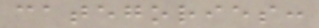categories:
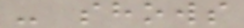- shows
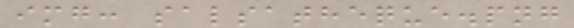img: salsatheque.png
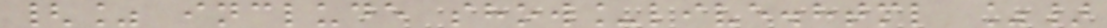{% include show_live.html %}
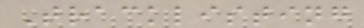Tracklisting
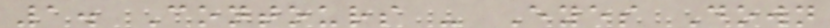1. Contours - Eyes Down
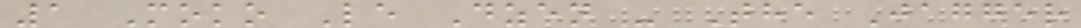1 Moko Le Dzen - The Jagger
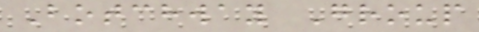Botchway Group
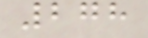278
